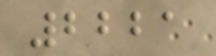2221
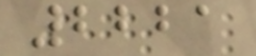2221
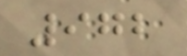972
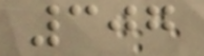307
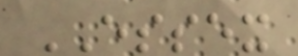ESSEX
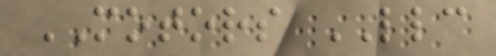MOTORS LLC
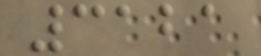3121
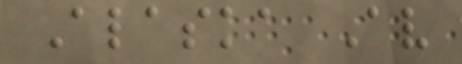Alaska Av
